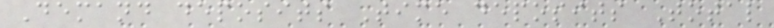Demand deposits Time deposits Total
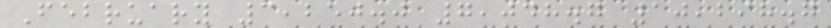February 3,250.0 7,048.7 10,298.7
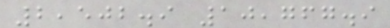2,502.9 10,767.9
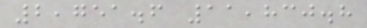2,751.6 11,830.8
